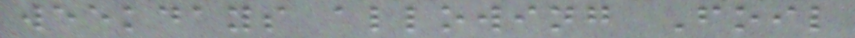weekdays allowing Foil
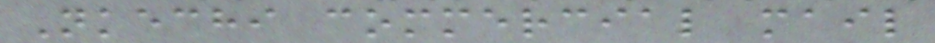Nkechi commercial mail
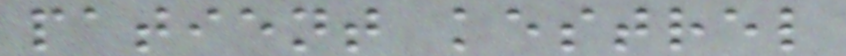patient kestrel
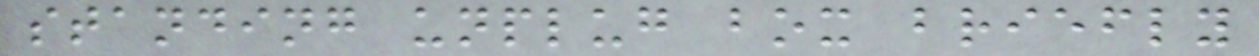standing unplug box briefly
